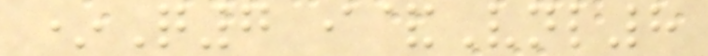*Q7 i&Vnl8
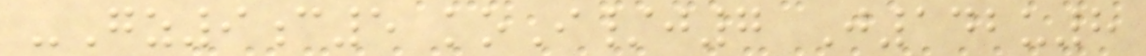-Gz9c5 koI/j7 J142u8
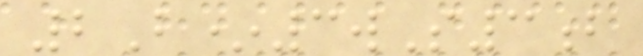2B*3wS3b
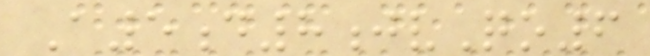A5d8jvQo6
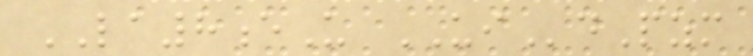LA8eU UIdPzm
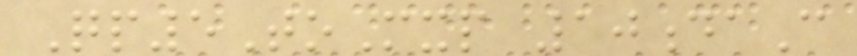Qp5ToMxp 10daC
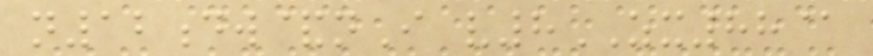n12dw&nI v8ZX88@
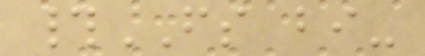#FS bi-
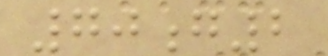70g2
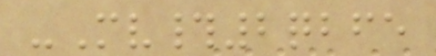-Mv#2qbfe
